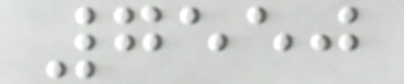7550
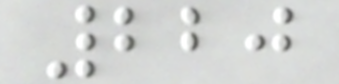220
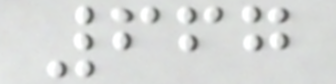667
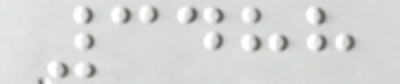3488
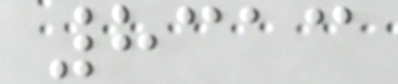8313
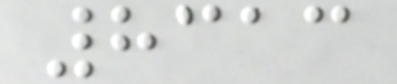8313
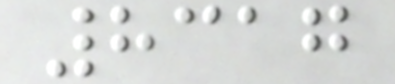8317
